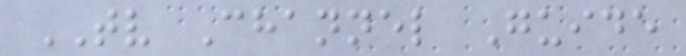TV Channel Guide
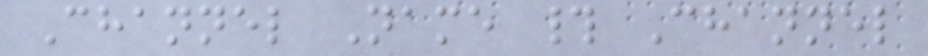Channel Name # Channel
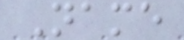Name
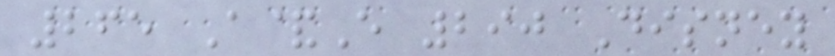265 A&E 290 Disney
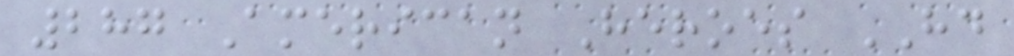287 American Heroes HD
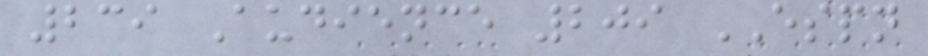239 Audience 209 ESPN
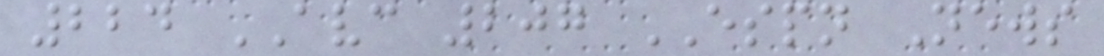224 AVC 207 ESPN News
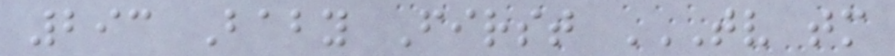293 Baby First TV TM
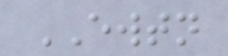EWTN
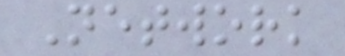Network
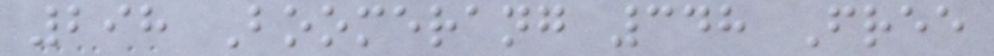298 Boomerang 348 Free
